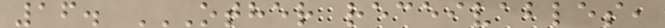16. OTHER RECEIVABLES,
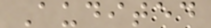Audited
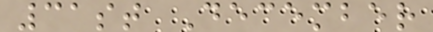31st December
